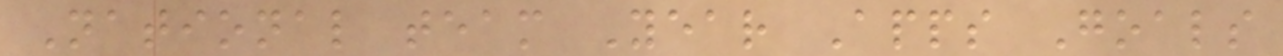National team Year Apps Goals
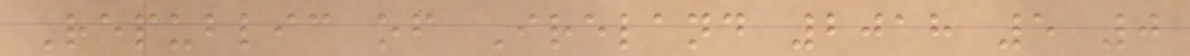Republic of Ireland 2018 5 0
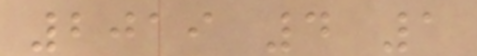2019 4 1
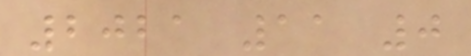2021 11 0
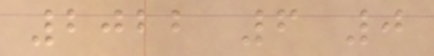2022 6 0
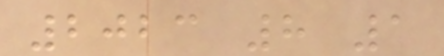2023 8 1
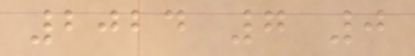2024 7 0
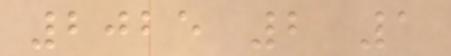2025 2 1
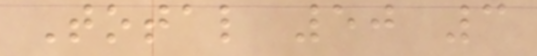Total 50 3
